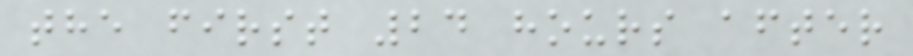the first 24 hours after
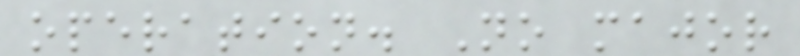operation. No major
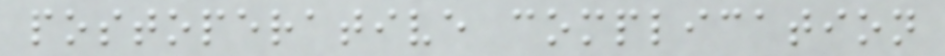postoperative complication
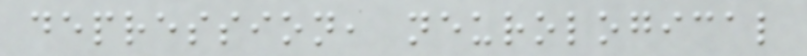depression, neurological
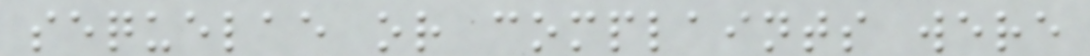sequelae or complaints were
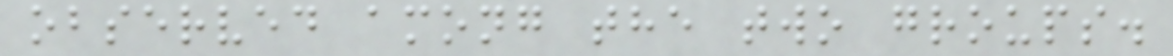observed among the two groups.
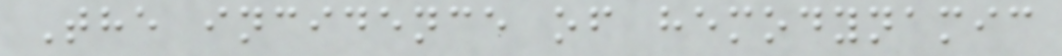The incidence of hemodynamic
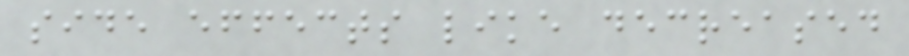side effects like decreased
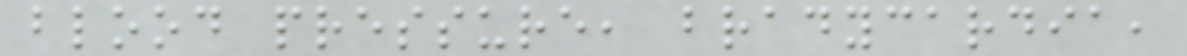blood pressure, bradycardia,
